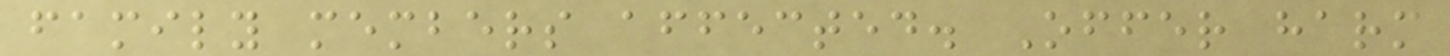family members affected. Offer harm
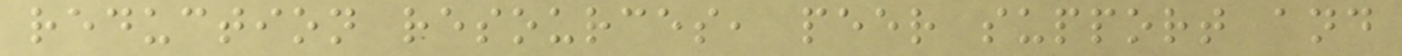reduction resources, peer support and
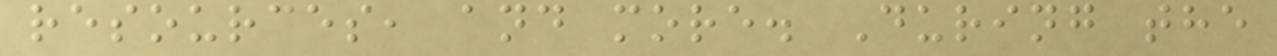resources, and more. During the
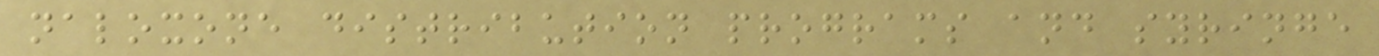naloxone distribution programs and syringe
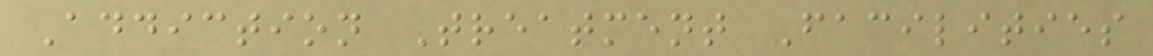Addiction Treatment Facilities
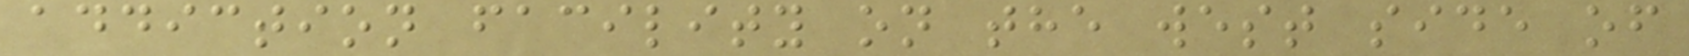addiction facility on the west side of
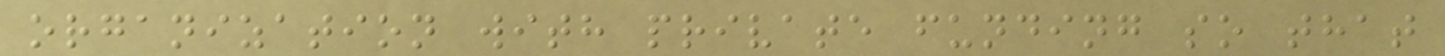organization with private funding so that
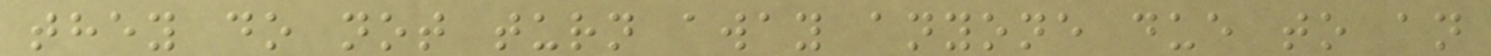they do not turn away anyone due to an
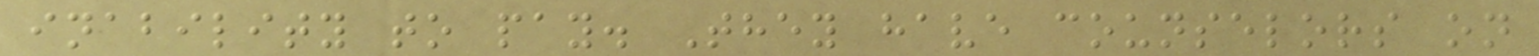inability to pay. They have counselors on
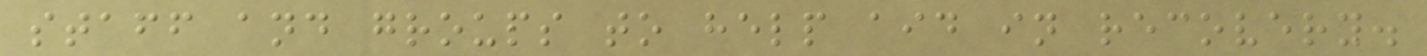staff and groups to help aid in recovery.
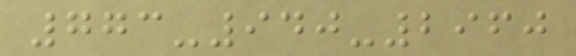773-940-2960
